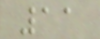11
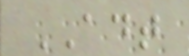ADT
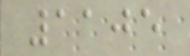1105
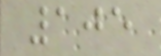105
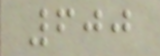600
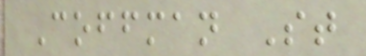Coffman St
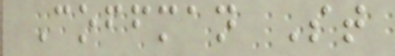Coffman St
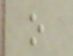o
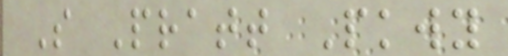S Pratt Pkwy
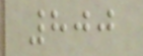800
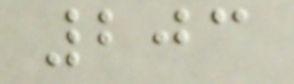203
